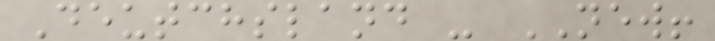Deutchsland - NEW!
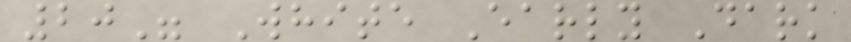20" White Early Dark
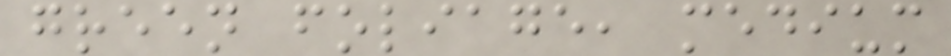green foliage, medium
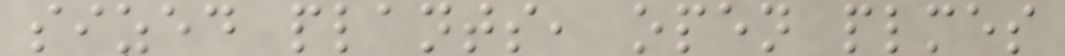sized plants, open plmes
